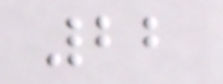22
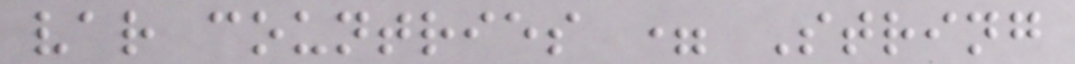var countries = String
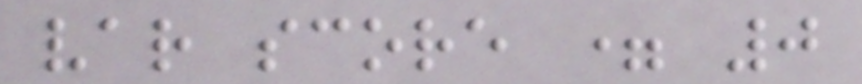var score = 0
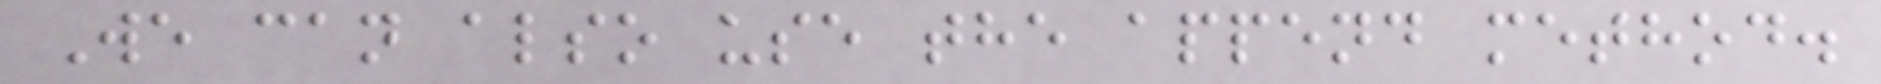We can also use the append method.
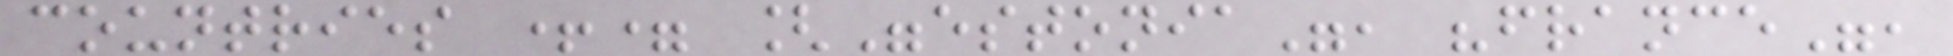countries += ["estonia", "france",
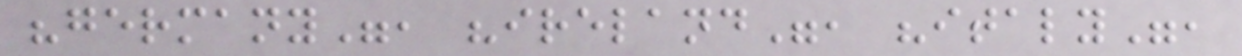"germany", "ireland", "italy",
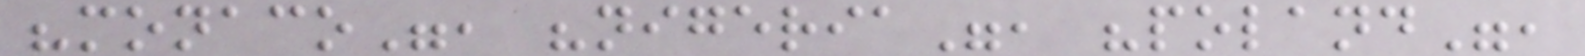"monaco", "nigeria", "poland",
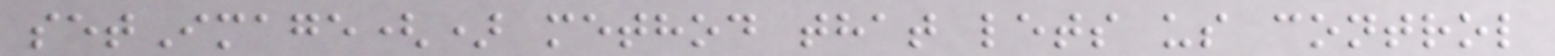setImage() method that lets us control
